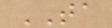TA
